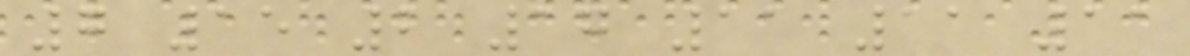7 15 2 17 11 11 11
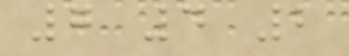7 4 2
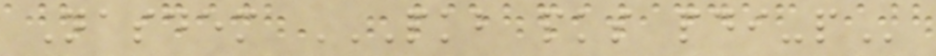Nasdem PKB PKS PDI-P
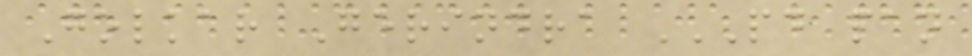Golkar Gerindra PD PAN
